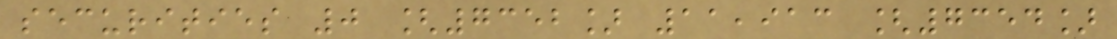securities 0 [7352] 11,913 [7354]
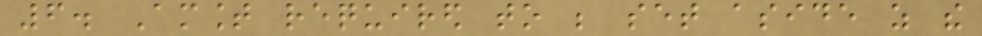6. Amount required to be set aside as the
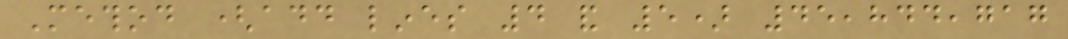Method (add lines 4 and 5) 45,844,717
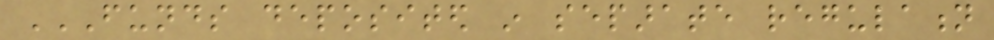FUNDS DEPOSITED IN SEPARATE REGULATION
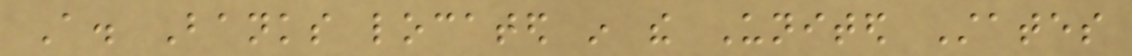A. Banks located in the United States
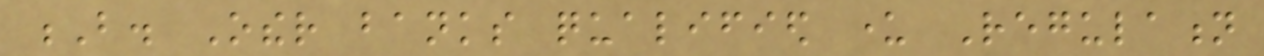B. Other banks qualified under Regulation
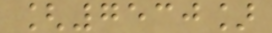[7530]
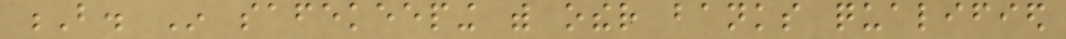B. In safekeeping with other banks qualified
